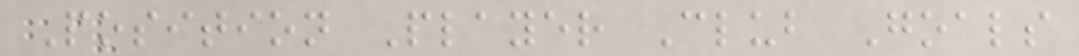Position Player Club Goals
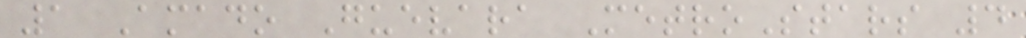1 Amado Guevara MetroStars 4
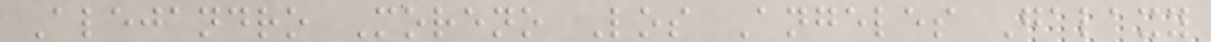Alejandro Moreno Los Angeles Galaxy
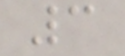3
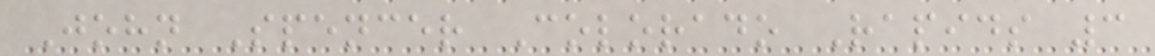John Spencer Colorado Rapids 3
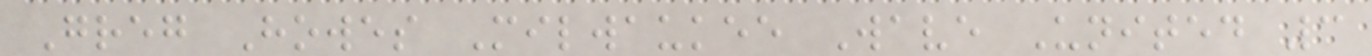Greg Howes Milwaukee Wave United 3
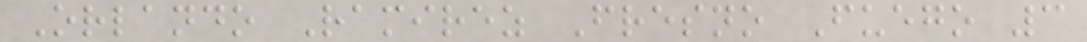Orlando Ramirez Fresno Fuego 3
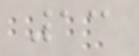13
